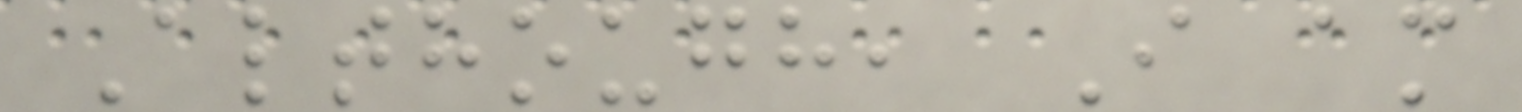Although, I am
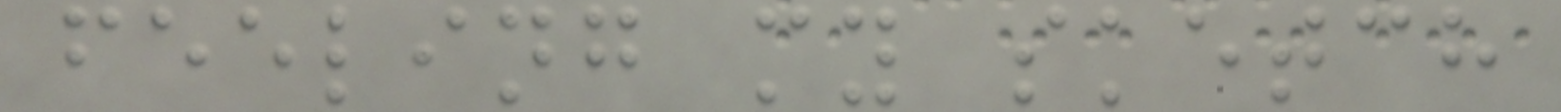feeling my sketch
